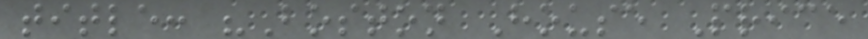title: "Boston House Price
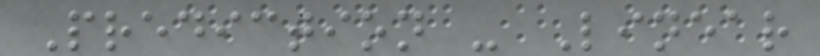Prediction - Linear
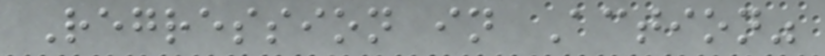Regression in Action"
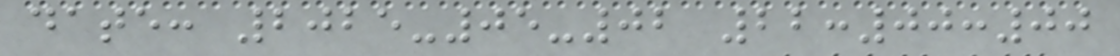date: 2025-05-02 22:00:00
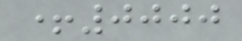+0000
